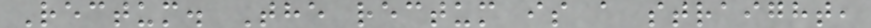Rectum. The rectum is a straight,
